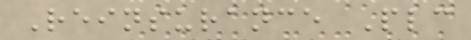Reinsurance Plc
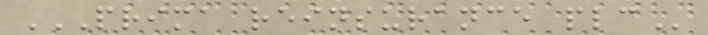PRIMA REINSURANCE PLC
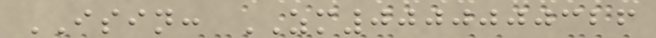ISIN: ZM0000000326
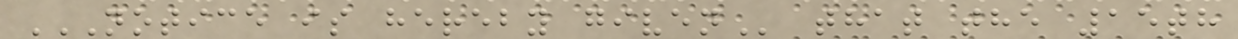NOTICE IS HEREBY GIVEN that the 15th
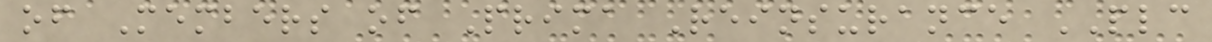of Members of Prima Reinsurance PLC
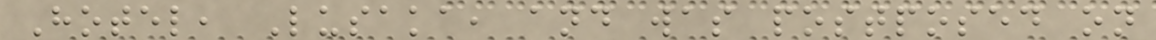Hotel, Lusaka, and was postposed on
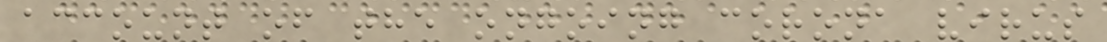account of the ongoing corona virus
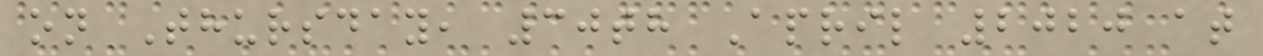on Thursday, 30th April 2020 at
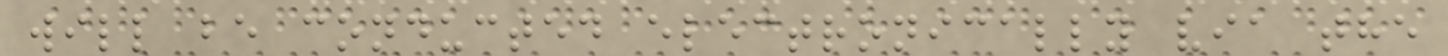will be conducted electronically via the
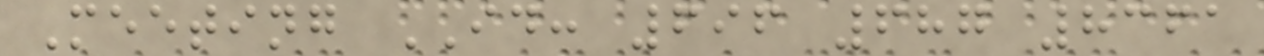Meeting ID: 696 687 8361
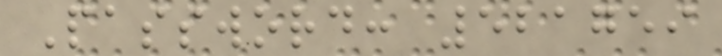Password: 521759
